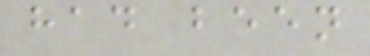had been
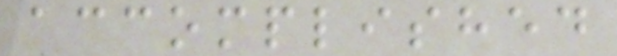accomplished
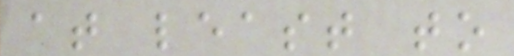at least to
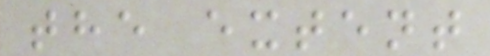the extent
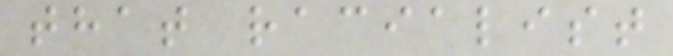that racialist
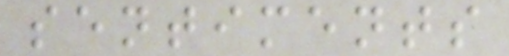sentiments
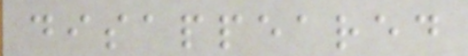disappeared
